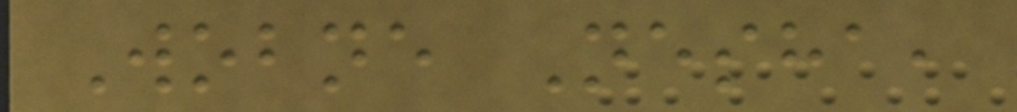Wobne Nesha,
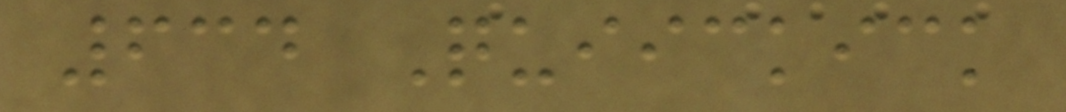634 Quiickick
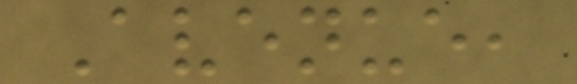Avenue,
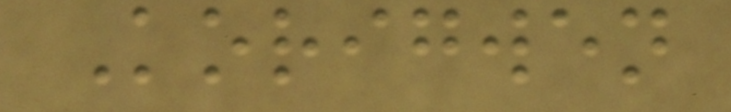Korigwen
